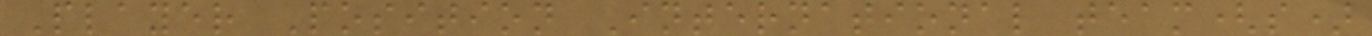Player Position International team(s)
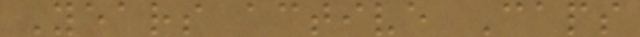Years active Caps
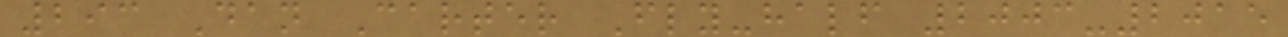293 Dan Carter Fly-half 2003-2015
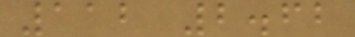112 2.62
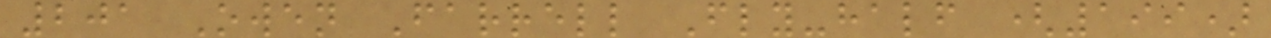201 Owen Farrell Fly-half (199)
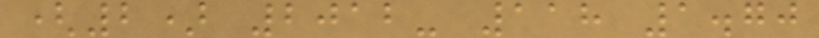(2) 2012- 118 1.70
